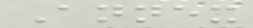Annex
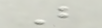B
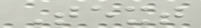Text
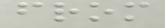from
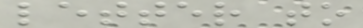letter to
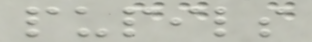pupils
